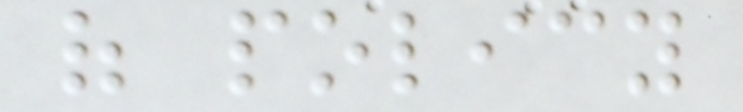of policy
